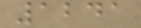1241
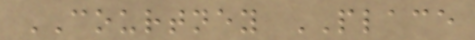COURTNEY PLACE
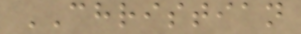CHRISTIAN
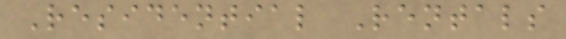Residential Rentals
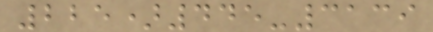225)445-3139
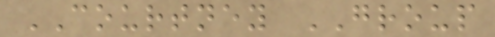COURTNEY GROUP
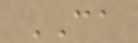CA
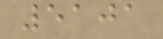5101
